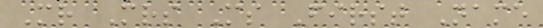Mr Mrs Ms First Name
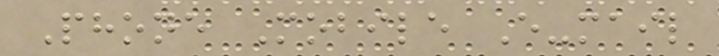Phone Mobile E-mail
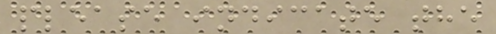please indicate the
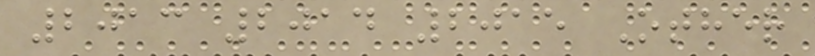2013 2014 2015 Other
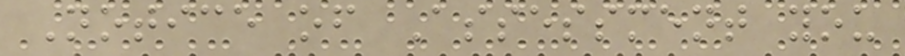Notice of Assessment you
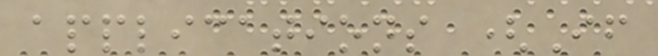applications (If
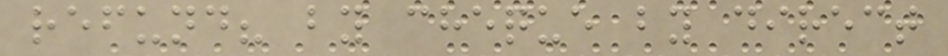refund? by cheque by direct
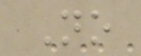No
